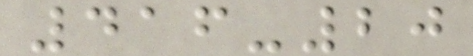416-20
